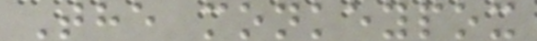The monkeypox
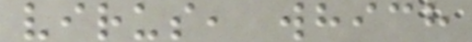virus, which
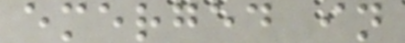emerged in
